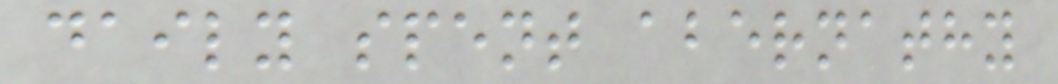daily spent abernathy
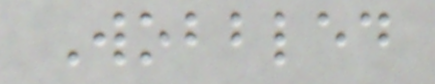Wobbled
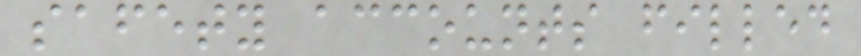safety accounts filled
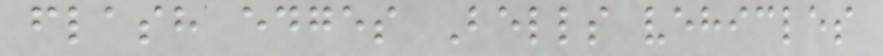flash edges Bells vehicles
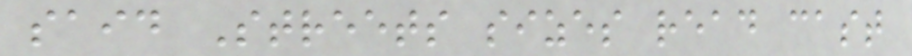said Streets sizes read cast
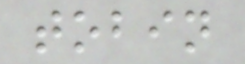tobin
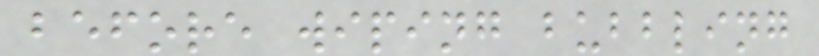before wiping bubbling
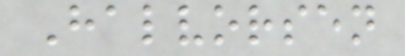Halvorsen
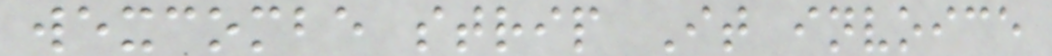wexcombe strip It invoice
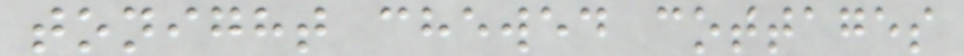tonight chewed cottages
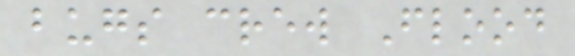bugs crew Flood
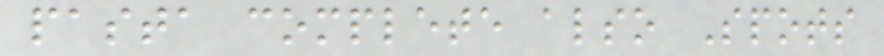pasta complete also Spots
